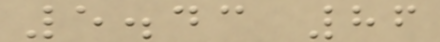5.43 86
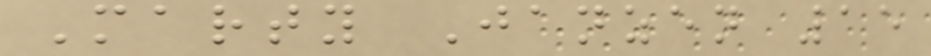Marty Janzen 15
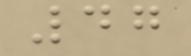47
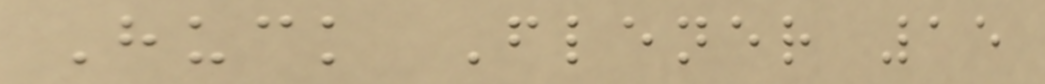Huck Flener 15
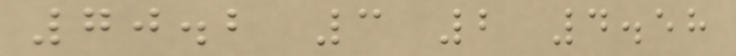70.2 3 2 4.58
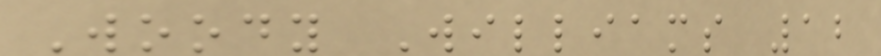Woody Williams 12
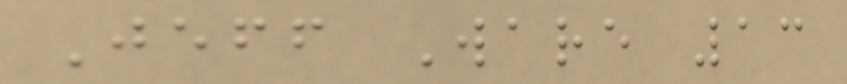Jeff Ware 13
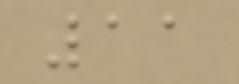11
